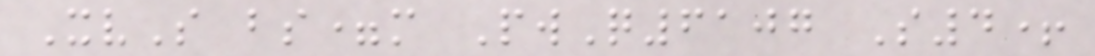XvS bs=m PwQ6107 S4+
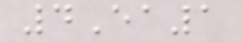4Ea1
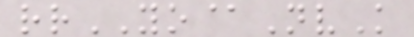rrYO@NvK
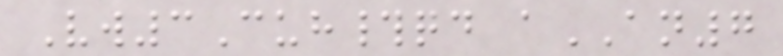Vw3Cuh#qd aAN7
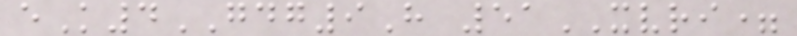eK4GDG9H 51XVRI=
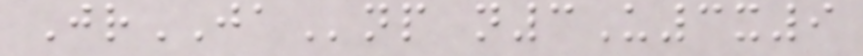JrJAnp n3U3x9
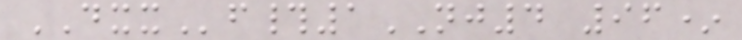DXXf#1NJ4 96*
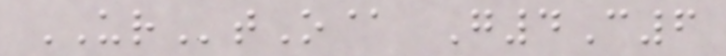URtO@ G4C6
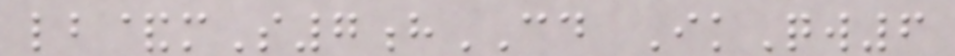lb&mS7hCD IkQw6
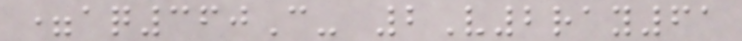=aq360C- 2V2ray61
